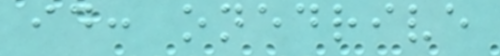id: onedrive
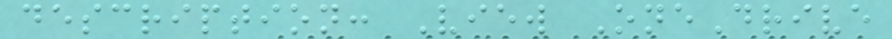description: View OneDrive
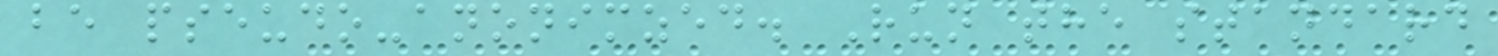be pseudo-anonimzed. Run the standard
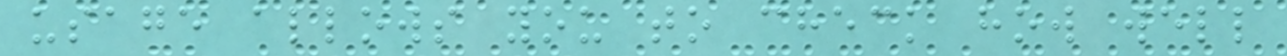usage allows you to check how well
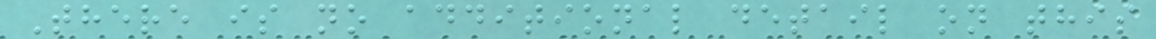There is no additional detail on this
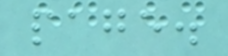page.
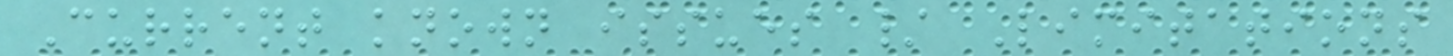Current known issues / Limitations
